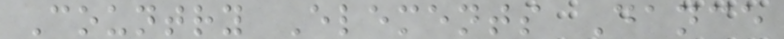Country Elements Dance
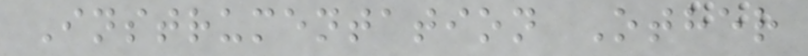Instrumentation Other
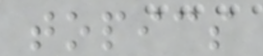topics
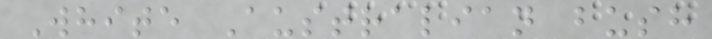White Australian bush
